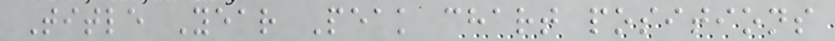Title Year Peak chart positions
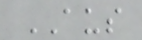AUS
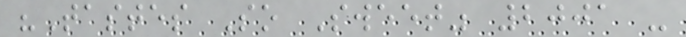"Tastes So Sweet" 2001 -
